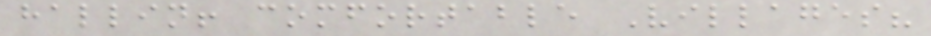hallin! comfortable Villages?
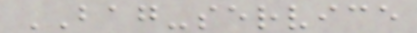BAG-service
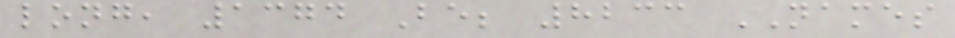long, 1374 Be; 8233 NAMES
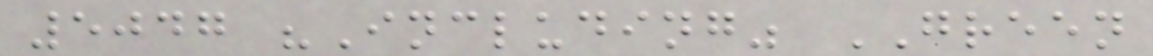5047 "Including" GREEN
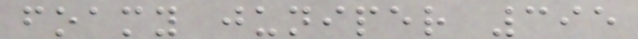foamy juniper 395
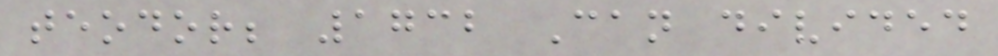teodor; 1732 Can divided
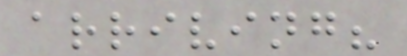arriving?
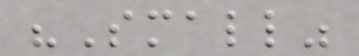"Small"
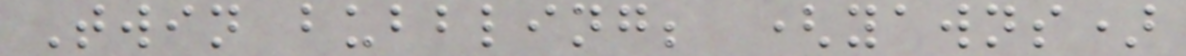Twin bubbling; (yawns)
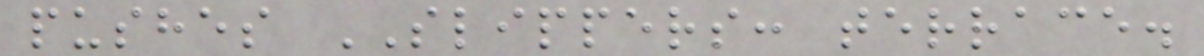pushes SLIPPERS: terrace.
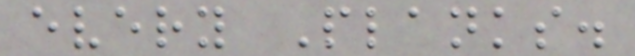every Planks.
